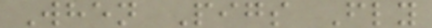When Pigs Fly
